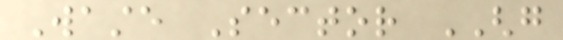Waste Sector GHG
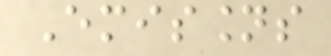Emissions
